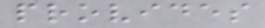provides
